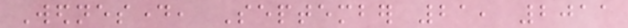Wednesday, September 21, 2011
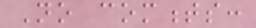No comments:
